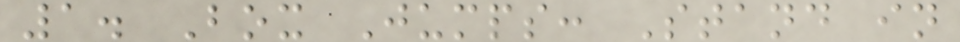1. Box Jumps: Stand in
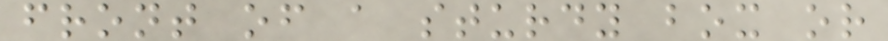front of a sturdy box or
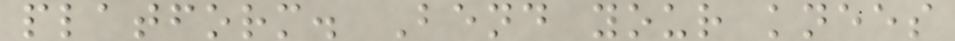platform. Bend your knees
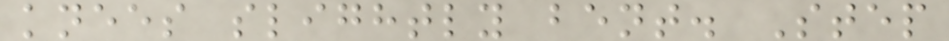knees slightly bent. Step
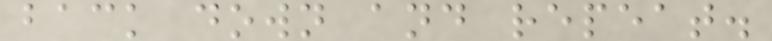back down and repeat.
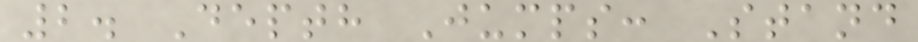2. Depth Jumps: Stand
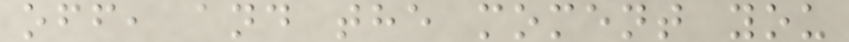off, and the moment you
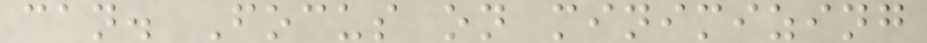can. Focus on minimizing
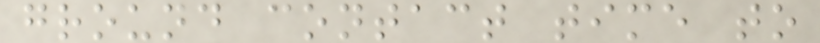ground contact time to
